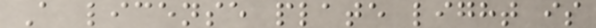A license plate light is
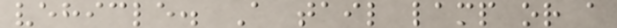vehicle. A tail lamp or a
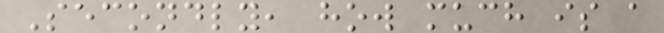Secondly, how much is a
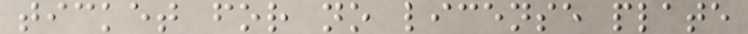ticket for no license plate
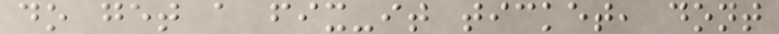do get a fix-it ticket, dont
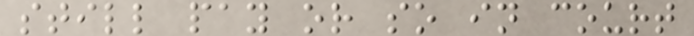still pay or so in court
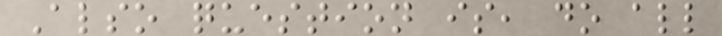Also question is, do all
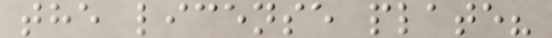the license plate?
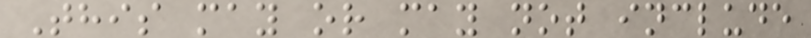This may or may not include
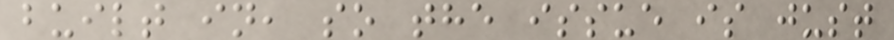built in, so the issue is just
